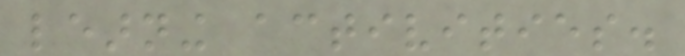learning activities.
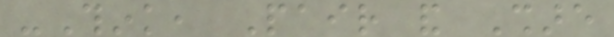-Think, Pair and Share
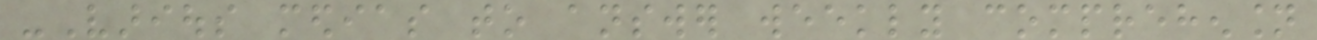-Various medias to answer weekly comprehension
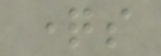questions
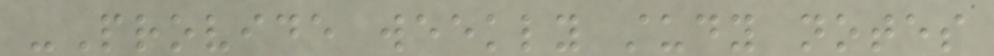-Provide weekly study notes
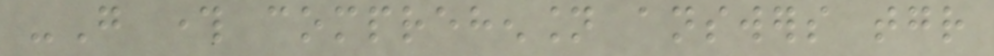-Go through comprehension answers together
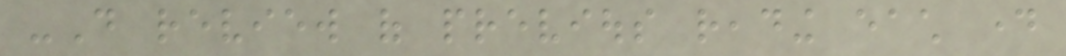-Do review of previous reading each day
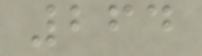264
